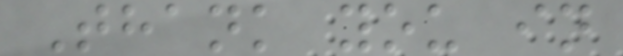Thank you in
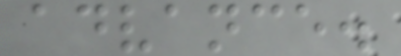advance.
